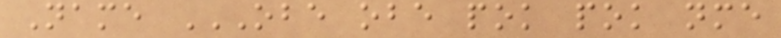Name OBE OBE POK POK NME
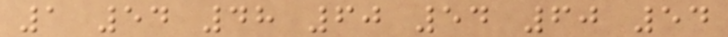1 54 48 60 54 60 54
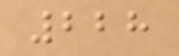228
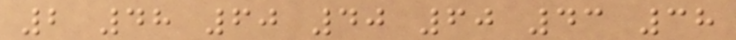2 48 60 40 60 43 38
